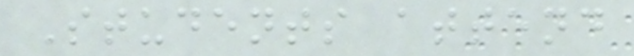Students attend
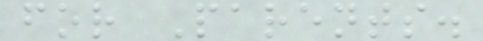for Parents.
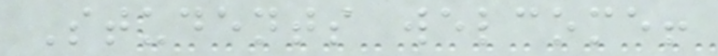Students welcome!
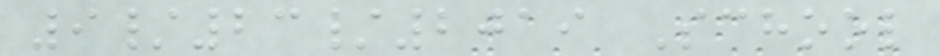9/23/2019 School
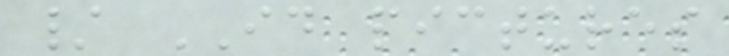/ ID pictures
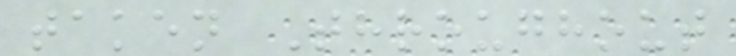taken Throughout
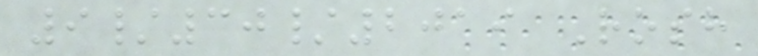9/30/2019 Rosh
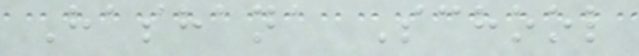Hashana School
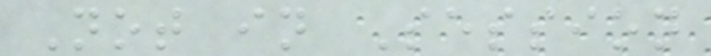Not in Session
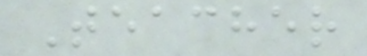Teacher
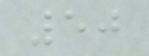50
